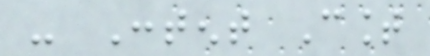- Content Count
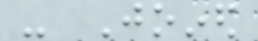- Joined
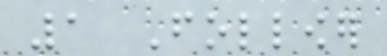1 Follower
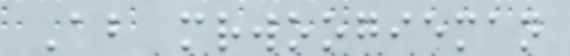About mrwoogieman
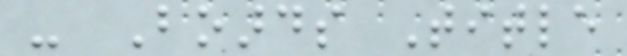- Boards Title
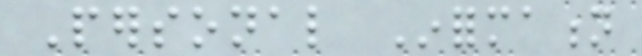Personal Information
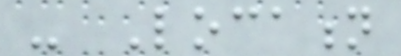- Location
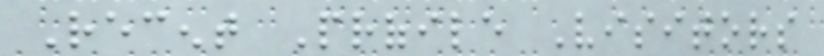Recent Profile Visitors
